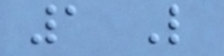1 Like
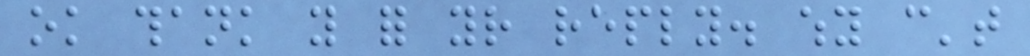ok thank you for your reply. why can't
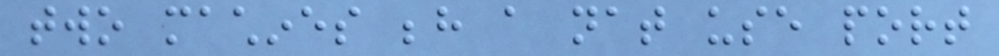two machines behind a nat use port
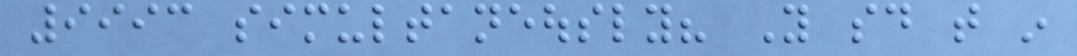9993 simultaneously? You said that in
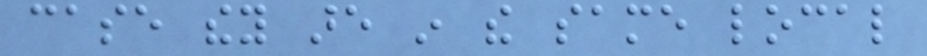case they are in the same local
